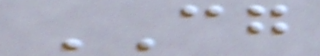CG
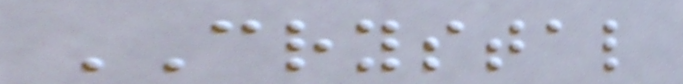CRYSTAL
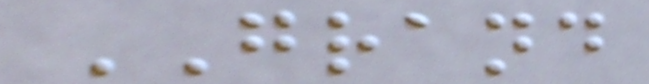GRAND
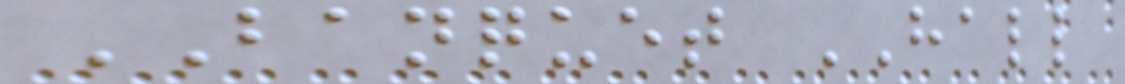BANQUET HALL
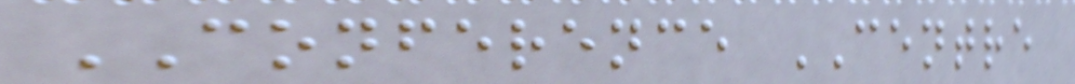CONFERENCE CENTRE
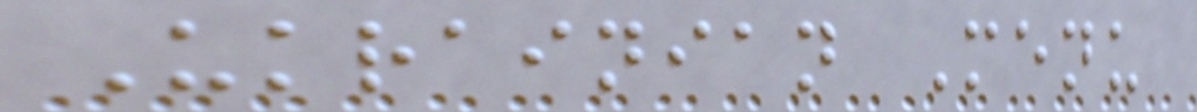Ukrainian Menu
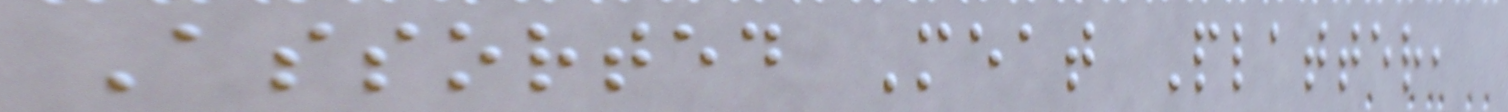Assorted Meat Platter,
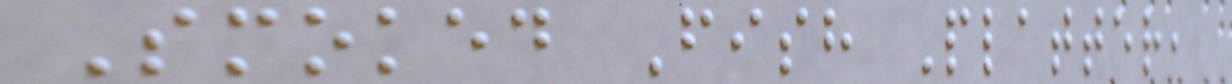Smoked Fish Platter,
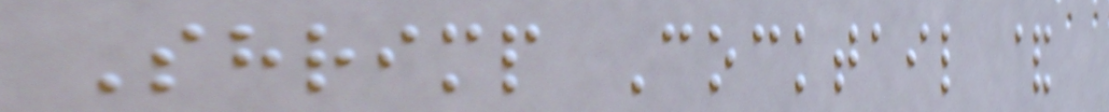Shrimp Cocktail &
